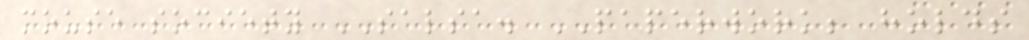mouse society SALSA. PAPERWORK; holds
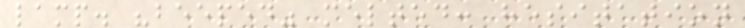lamp. "beeped" melted: hesitation
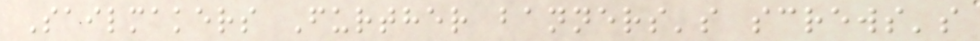Sailmakers Further banners's screws's
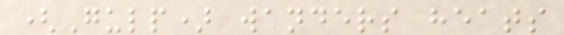(Gulp) wanders heats
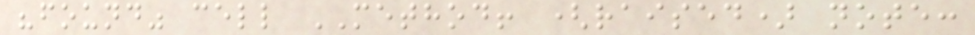"found" cell METHOD! (raised) note:
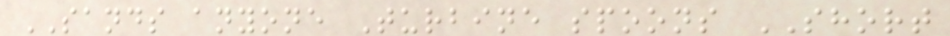SANDS anyone Turbine spoons SHORT
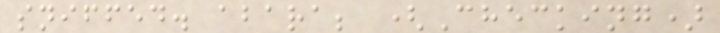sniffed. abara; (Checking)
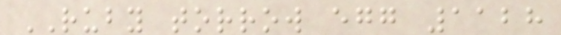RUBY torrow egg 1128
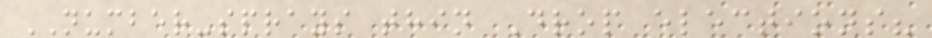NUMBER-sprays thin Drop elections?
